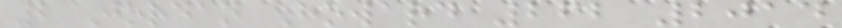2 Jordan Howard 262 2014
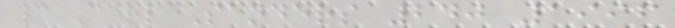3 Carl Sanders 240 1996
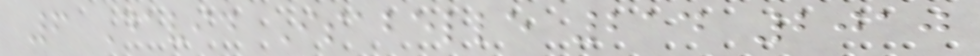6 David Isabelle 214 2010
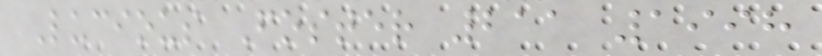Lucious Foster 211 1998
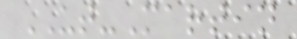UT-Martin
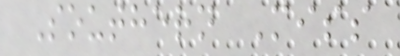Southern Miss
